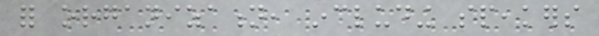for organization, including speakers
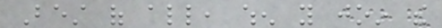Best of all, when you join the
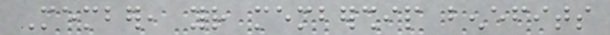Member, your membership benefits
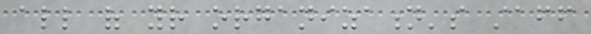all of your organization's staff
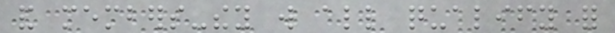and members-they will all qualify for
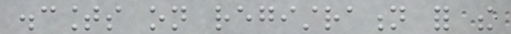discounts on registration for the
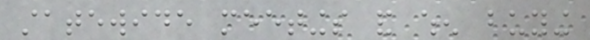statewide meetings and when buying
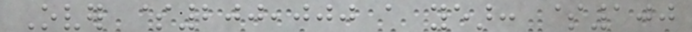Over $200,000 a year: $100
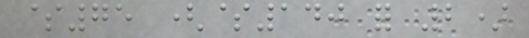$75 ($140 for 2)
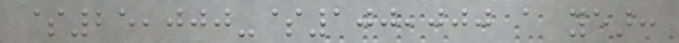$25,000-$100,000 a year:
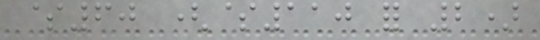$60 ($110 for 2)
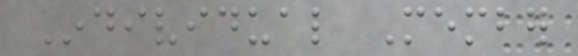Individual Member
